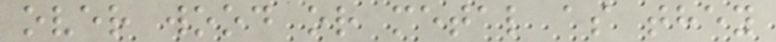over wood or metal as they
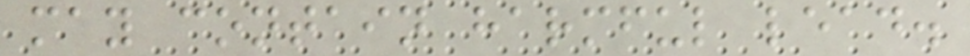may contain harmful lead.
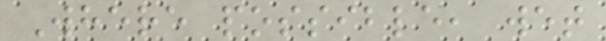Where possible, wet
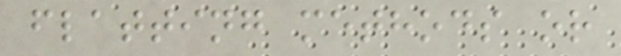flatting methods or
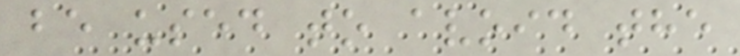be used to avoid the
